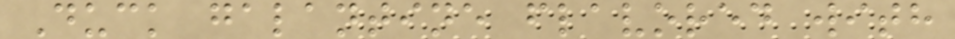Duck galantine flavored with
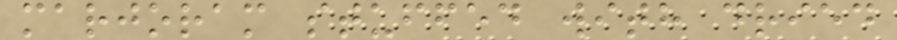marjoram stuffed with dried
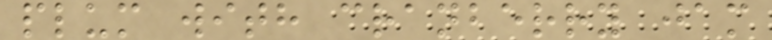plum with cranberry jam
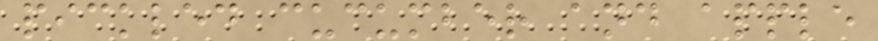pickled cucumber and apple
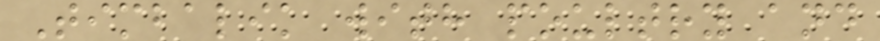Timbalik with poultry and
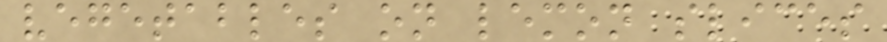vegetables on lemon slices
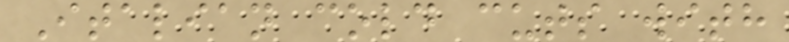Italian cold cuts with
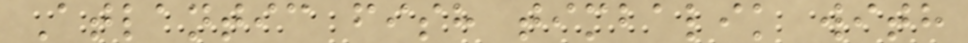Atlantic fish timbalik with
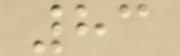83
